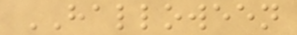HALLOWEEN
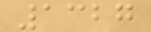1327
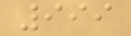999
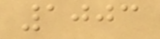1003
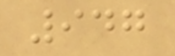947
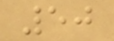50
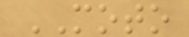MOTO
